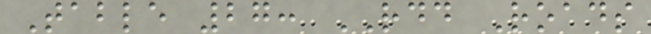Table 27: RDD Roads
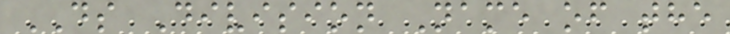DS Division Name of the
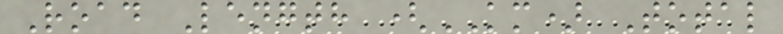Road Length (KM) Total
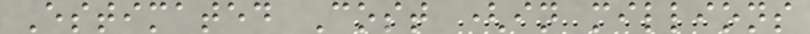Estimated Cost (in millions
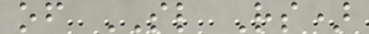of SL Rs)
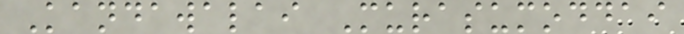Kandawalai Murasumoddai
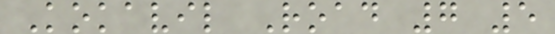Kokavil Road 7 5
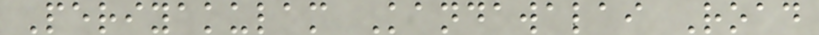Periyakulam Kandawalai Road
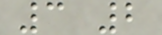3 2
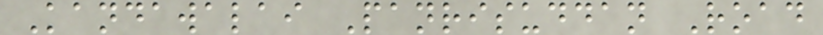Kandawalai Panrisuddan Road
